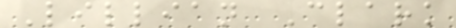Lillian Clark
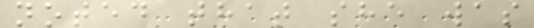noted that she was
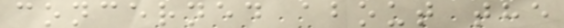concerned about the
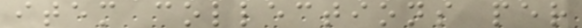item collections per
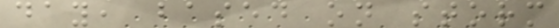day, based on storm
